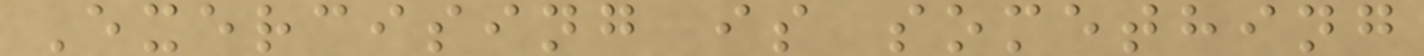Exercising is something
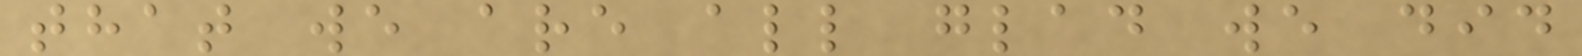that we are all glad we did
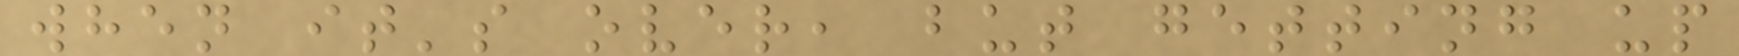when it's over, but getting up
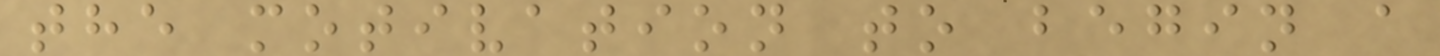the motivation to begin a
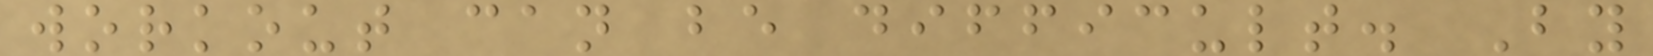workout can be difficult. By
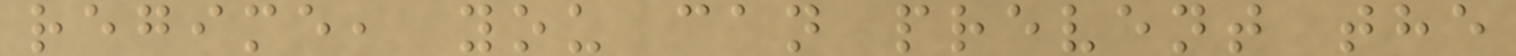regime, you can prevent the
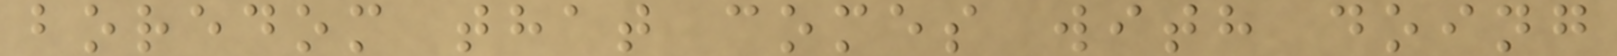boredom that comes with doing
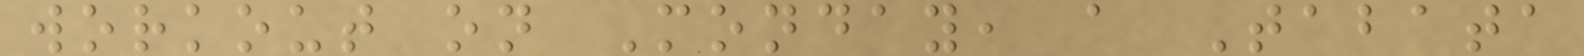workout on Monday, a Tabata
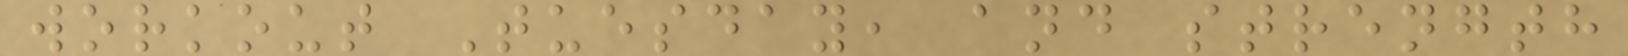workout Tuesday, and strength
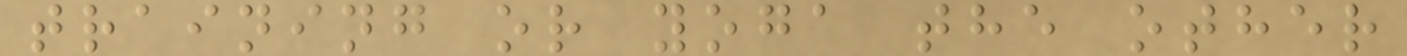training or yoga the other
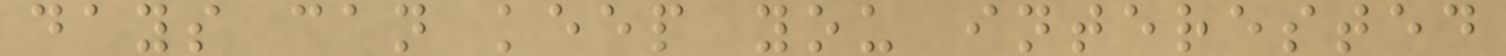days can keep you interested
